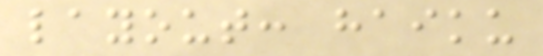layout: haiku
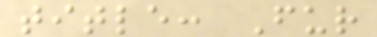title: Fur
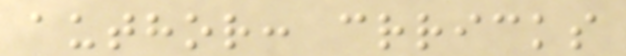author: crricks
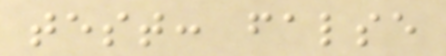test: false
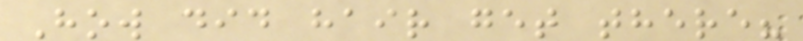How did hair get there?
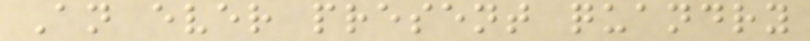An ever present quandry
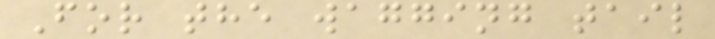For the wagging tail
